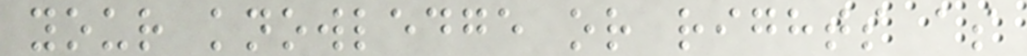your knowledge or rights as
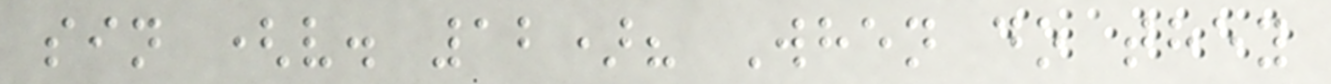sin (v. 12)? When do they
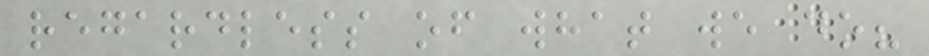regardless of what we do?
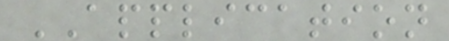APPLICATION
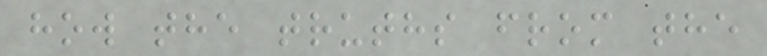how the truths from the
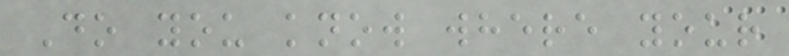Do you know where your
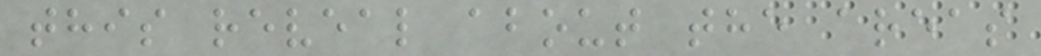this reveal about the areas
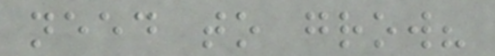need to grow?
